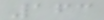163
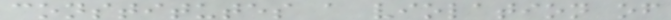constitutes a violation of
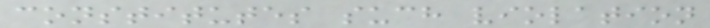constitutes such violation
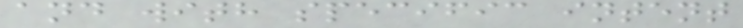and with specific intent
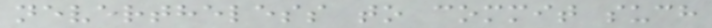nevertheless to commit such
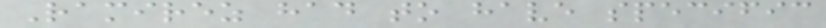Ramirez had to have specific
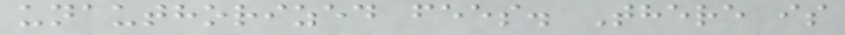unauthorized fees. There is
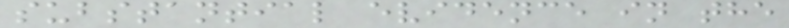substantial evidence in the
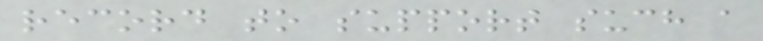record to support such a
